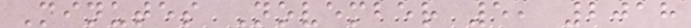Minutes November 5, 2018
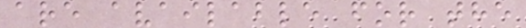are available for the
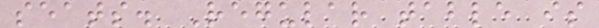seats. Regular table is
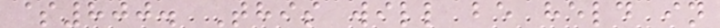$800. This will be held in
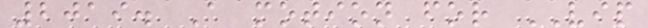2019. A motion for VIP
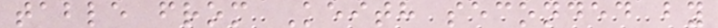table from Keith seconded by
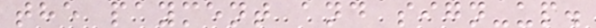the payment and sign-up.
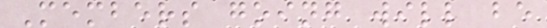Members going will be
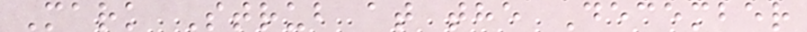Mark Strub at the December
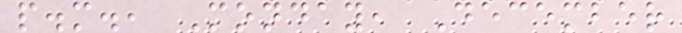p.m., Monday, December
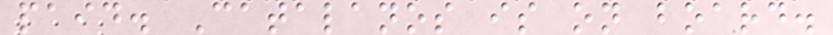paid. Catalanos is on board.
